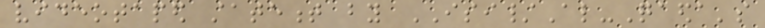videotaped statement by ISI/Al-Qaeda's
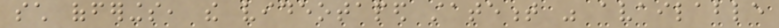such offerings, the videotaped statement was available
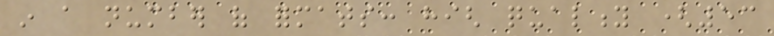in a number of formats: high quality (53
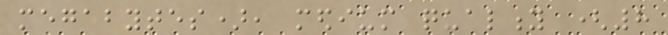megabytes), medium quality (8
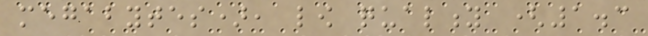megabytes), low quality (1.3
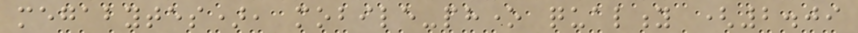megabytes), mobile-phone quality (2.09
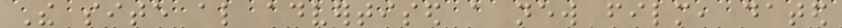The site also advertised a new film, dated
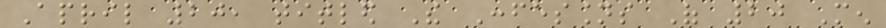April 20, titled The Confessions Of 20 Men
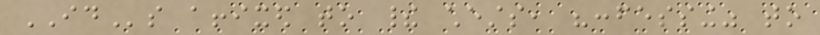IDs affixed to their chests, "confessing" to
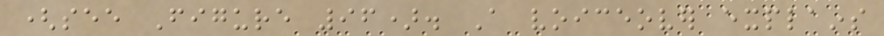(see Figure 96). A voiceover explains
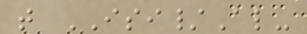that ISI/Al-
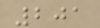201
